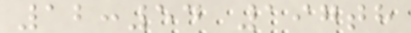12:54 197th
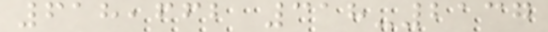618,662 318-2137
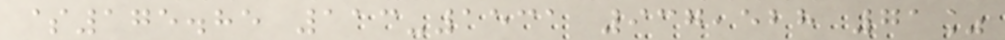$175.85 113-1531 937,528 71%
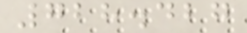728.427
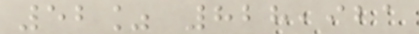52% 828,921
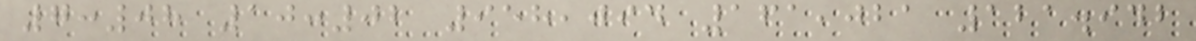7:08 10:02 958,094 161,021 121.942
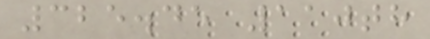325.45 110th
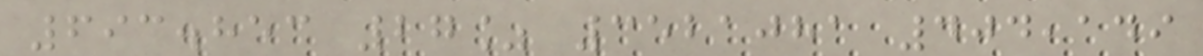693.853 27% 3521081 404,149
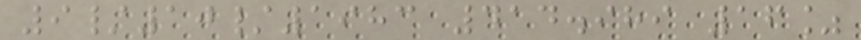9/10/1983 414.989 16%
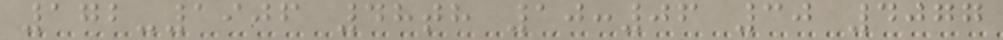172-1906 48th 10:06 30 4077
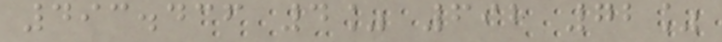493.436 4% 692 72%
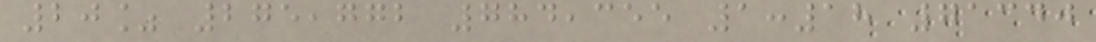20% 275,772 784,355 1:18 71340
